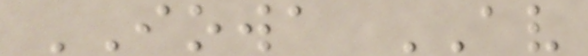IOWA AV
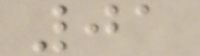01
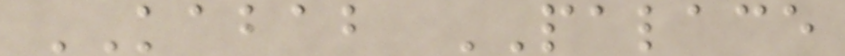KABAB PALACE
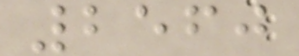2560
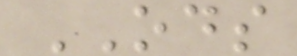ODS
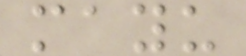mayu
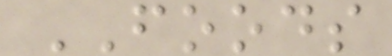FOODS
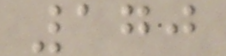170
